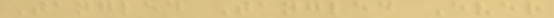Tangled Tangled Ever
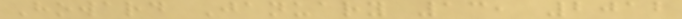Howard January 13, 2012
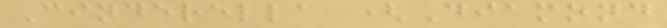Cinderella (Diamond
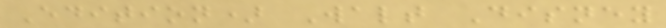Edition) Walt Disney
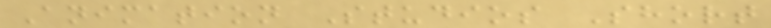Animation Studios Short
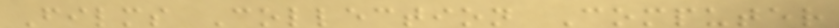Films Collection Computer
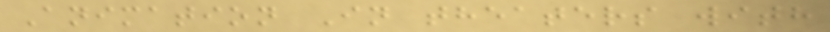Animation In theaters with
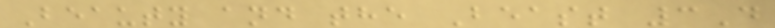Beauty and the Beast 3D
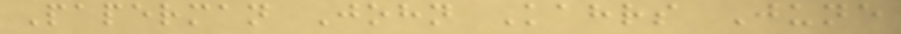Paperman John Kahrs June
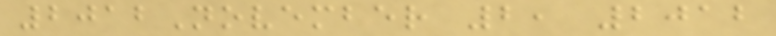2012November 2, 2012
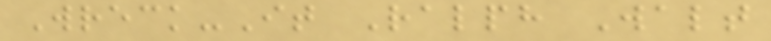Wreck-It Ralph Walt
